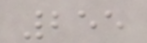255
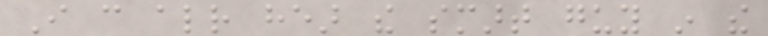I can already hear the smart guy in the
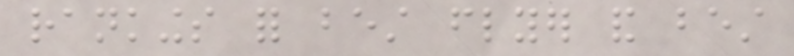rankings for best flyer and best
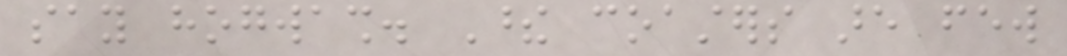say hogwash. These coasters are few
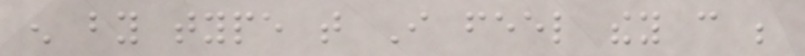enough by type that I feel they can be
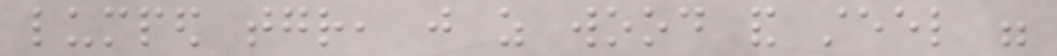lumped together, just as wood and steel were
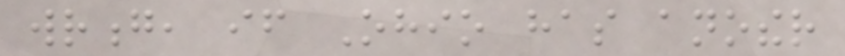wrong, if Ohio has another
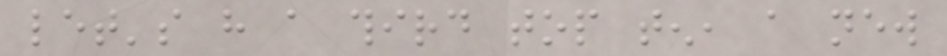let's have a third top ten, a new
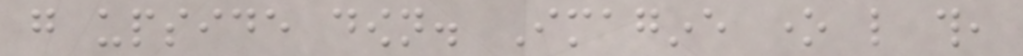go upside down. Imagine one like this,
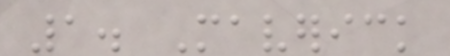1. Maverick
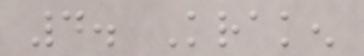4. Kraken
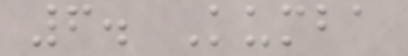6. Kumba
